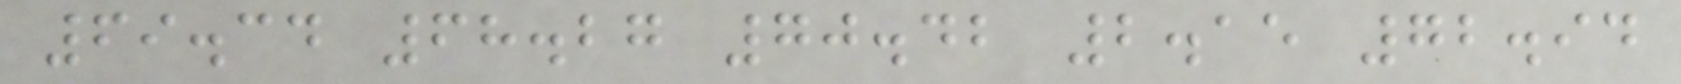69.34 68.27 70.42 2.15 72.94
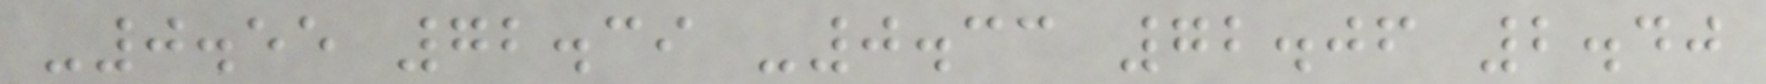-0.55 72.39 -0.33 72.06 2.40
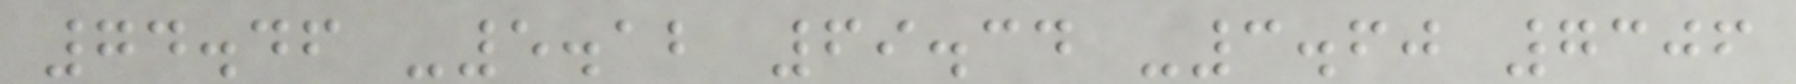74.46 -5.12 69.34 -3.60 7306
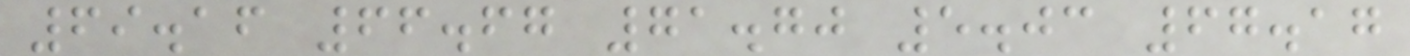69.16 66.67 71.70 5.03 67.17
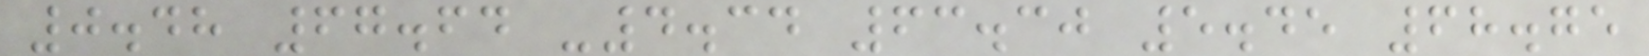0.48 67.64 -4.34 63.30 5.45 68.75
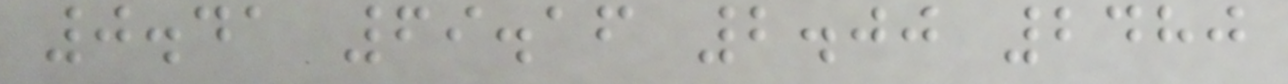0.41 69.16 2.00 2480
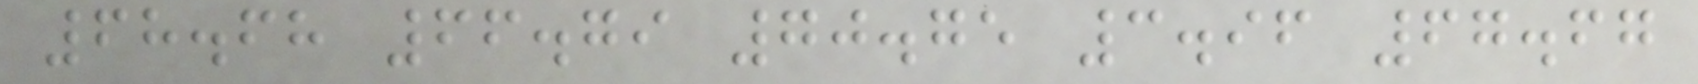68.68 66.79 70.75 3.96 67.67
